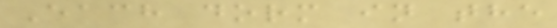Each dorm in the
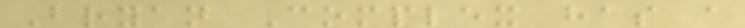Bryan Complex has a
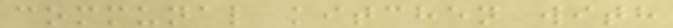communal kitchen with
